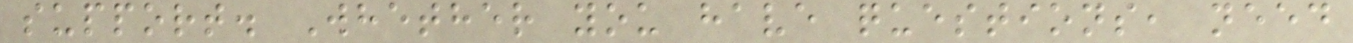support. Whether you have questions, need
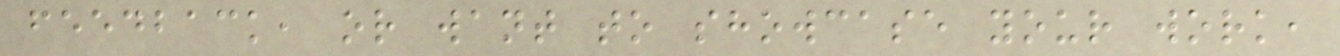feedback, or want to showcase your work,
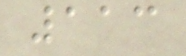113
